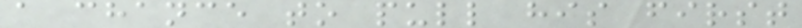a chance to pull his first
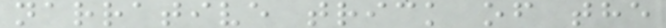narrative trick of the
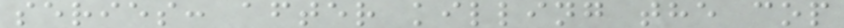series: after killing the cop
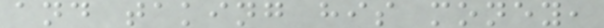and taking his money,
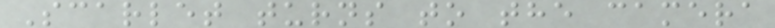Scarlet turns to the camera
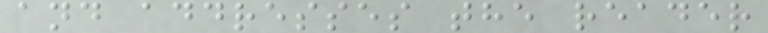and addresses the reader
